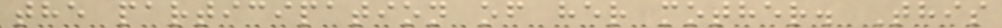the participation of her mother. This
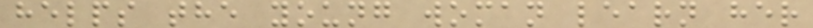helps the young woman learn her
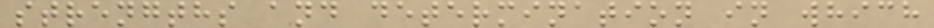strengths and determination in which
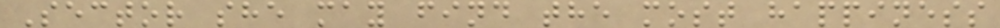Sector she may find the most happiness
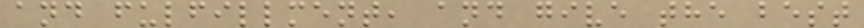and fulfillment, and give the best
